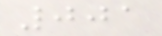001
